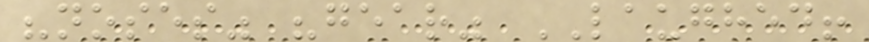"noses" "gear" LAUGHED!
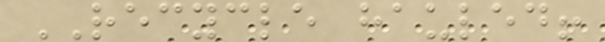RECYCLE hauled!
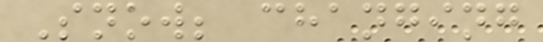Snow; changing
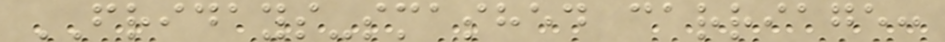FRIDAYS-smashed carriage:
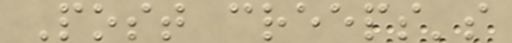Post creeps's
